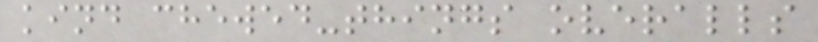kind chewed-things overalls
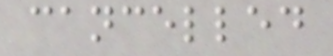cancelled
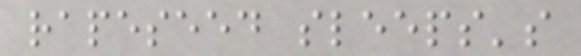rapeseed sleeps's
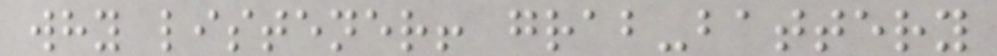why listener! grab-battery
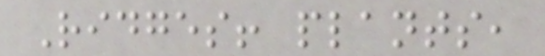Ridges! plants,
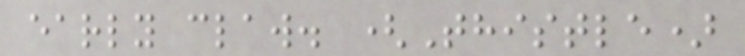early claw. (Thistle)
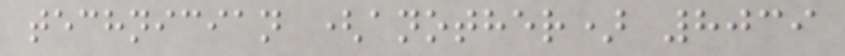technician (another) 8039
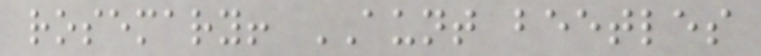rosemary! AUNT beetles
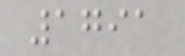1791
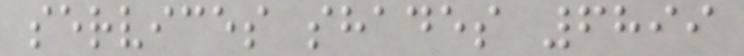services shades 6899
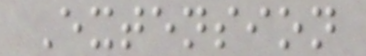Extension
